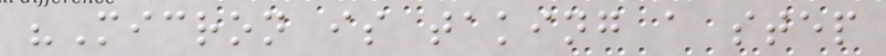"Micron is taking a step
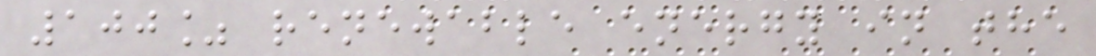100% renewable energy in the
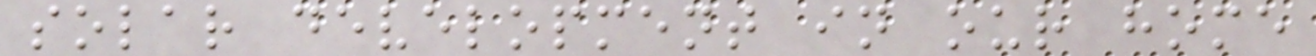solar development in our home
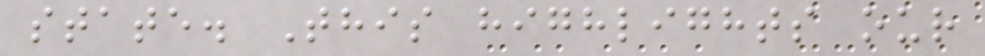state. This highlights our
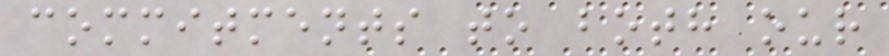commitments to both our
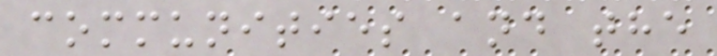communities and the
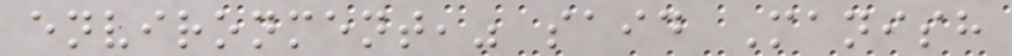environment," said Manish
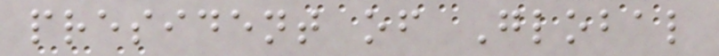president of Global
